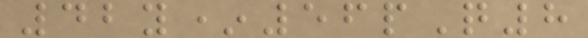42y*56pQ8
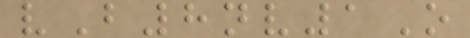vB8nv1O
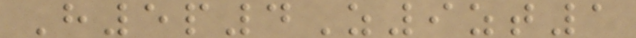H5p4Z9zt1
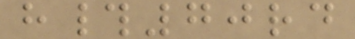h#70rd
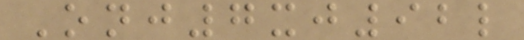Onj7xj92l
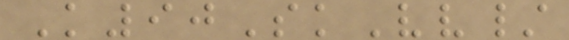K90SkVv/
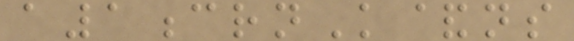a1crnK&ns
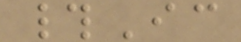#Ic
